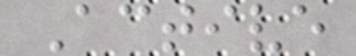Active
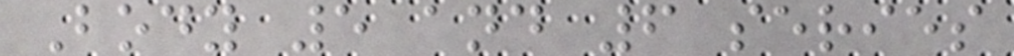Body 5 and 6 series
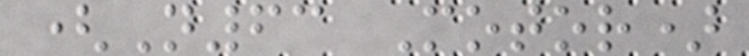(N63 Motor)
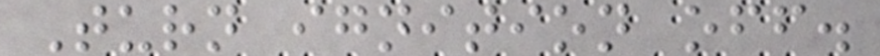Turn ignition off.
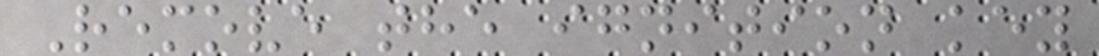Remove the ignition key
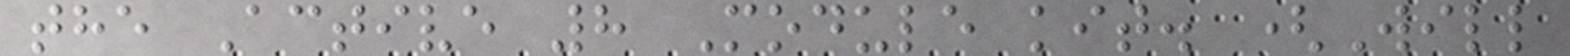the Active 8 Module kit. (Will
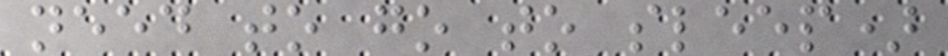need to go to sleep)
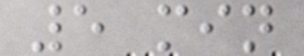5 min
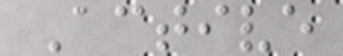Active
